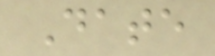Date
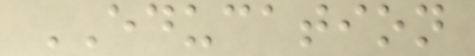EDUCATION
